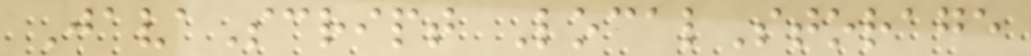JavaScript LocalStorage
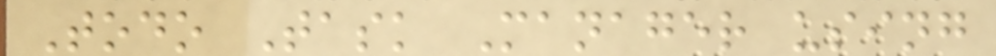Todo Task Manager using
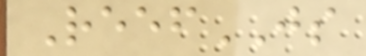ReefJS
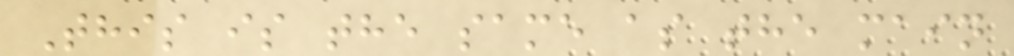This is the same as the main
